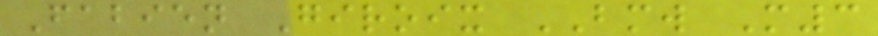Fabien Giroix BMW M3
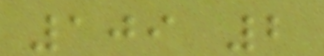109 2
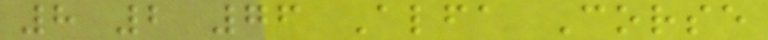8 2 76 Alfa Corse
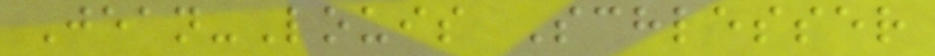Jean-Louis Schlesser
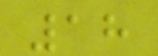18
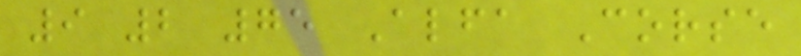9 2 75 Alfa Corse
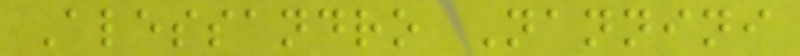Alessandro Nannini
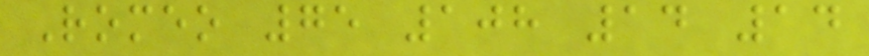Romeo 75 108 14 14
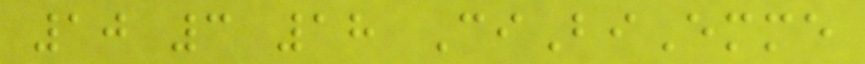10 3 18 CiBiEmme
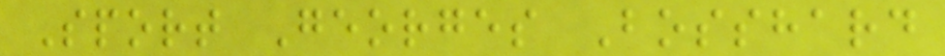Sport Georges Bosshard
